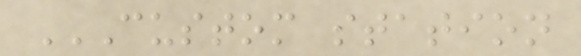CUSTOM STATION
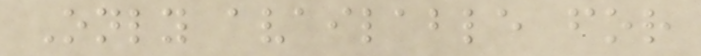Only available for
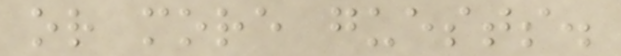or more guests.
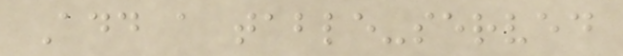Add a table-served
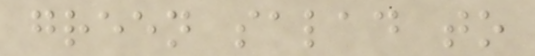green salad to
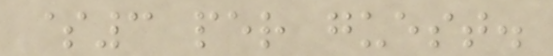$3 per guest.
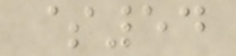$54
